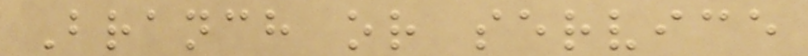Branch or service
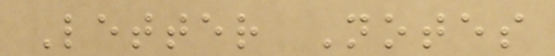Letter Notes
